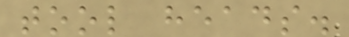tool heads.
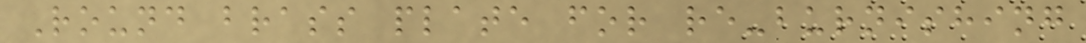Round brass plate for re-burnishing
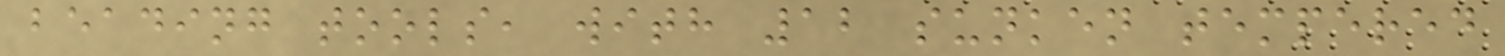beading tools, with 12 sunken tempered
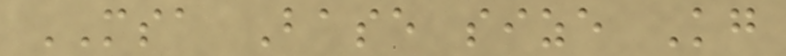MSA Base size Kg
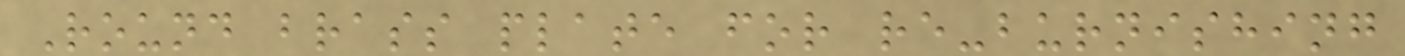Round brass plate for re-burnishing
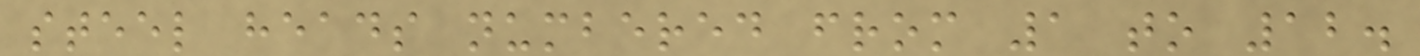steel heads numbered from 1 to 12.
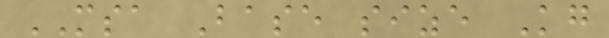MSA Base size Kg
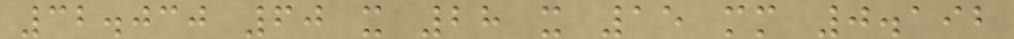32.030 60 x 28 x 15 mm 0.192
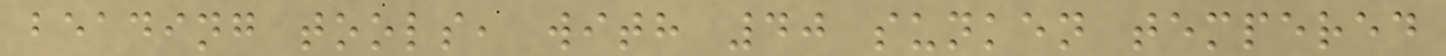beading tools, with 40 sunken tempered
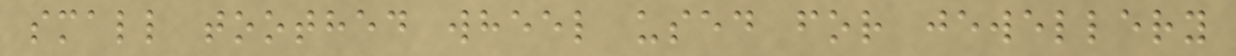small toothed wheel used for jewellery
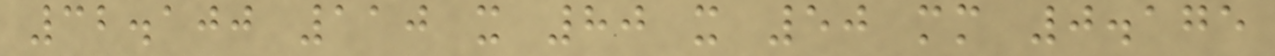32.100 110 x 80 x 50 mm 0.175
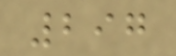297
